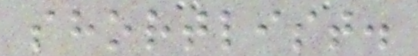shortlist.
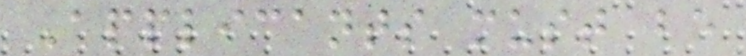Applicants must be
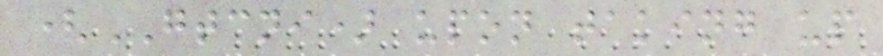(GTCNI) upon taking up
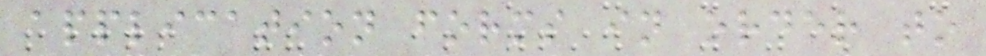application forms in order to
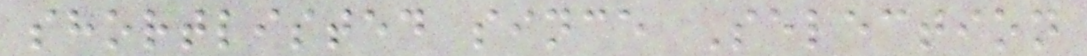shortlisted since Selection
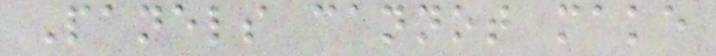Panels cannot make
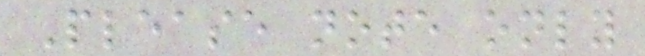Please note only
